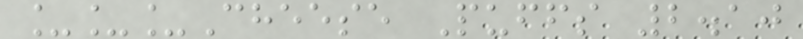___Cheese Puffs 2.10
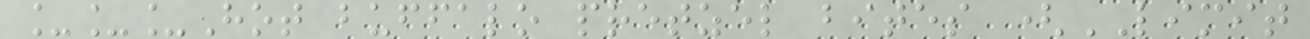___Hot buffalo pretzel bites (LIMIT
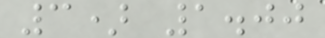3) 1.00
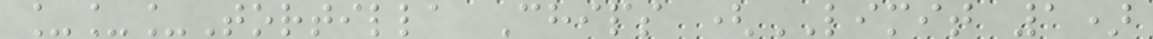___Tortilla Chips (LIMIT 1)
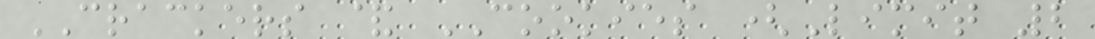CRACKERS & COOKIES (Limit 2
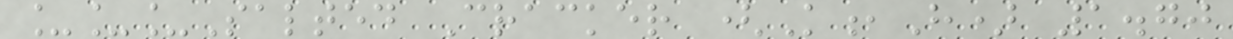___Salted Cracker (K,H) 1.70
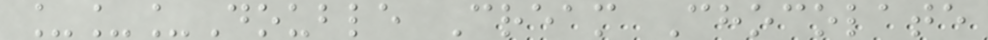___Double Cream Chocolate
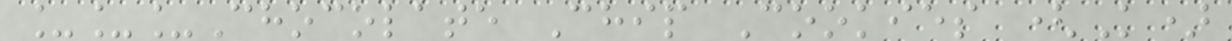___Chocolate Chip Cookies (K)
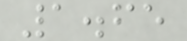1.65
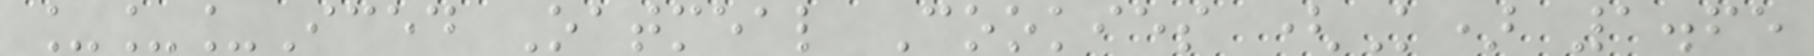___Iced Oatmeal Cookies (K) 1.65
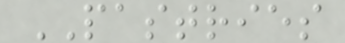PASTRIES
